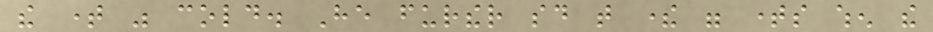the time was cold. He further said that there were times when the
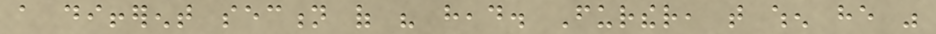a different section of his head. Further, that when he was
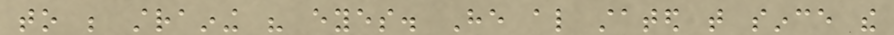to be straining his eyes. He also stated that since the
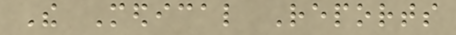The Medical Reports
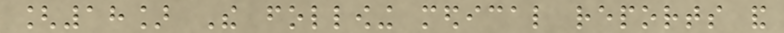[18] The following medical reports and
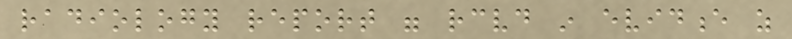radiology report were received in evidence as
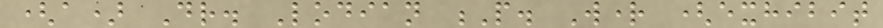(a) Dr. Lodian P. Wright (exhibit
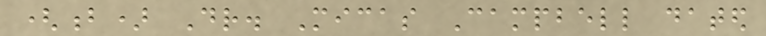(b) Dr. Micas Campbell dated
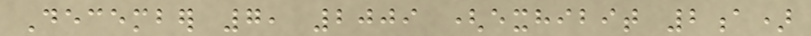December 7, 2009 (exhibit 2a)
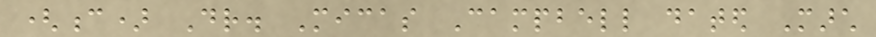(c) Dr. Micas Campbell dated March
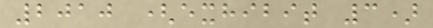2010 (exhibit 3)
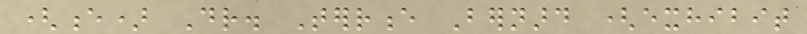(e) Dr. Terrence Bernard (exhibit
